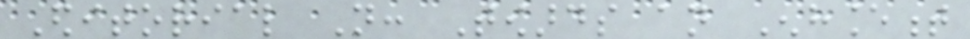Editorial Not: Towards an Enhancement
